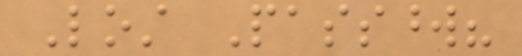Lost Password?
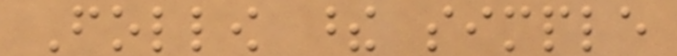Follow these simple
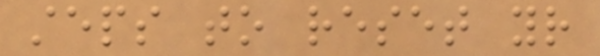steps to reset your
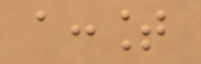account
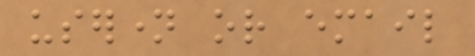username or email
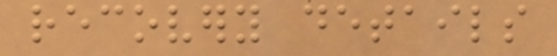recovery details
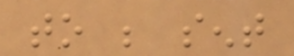to be sent
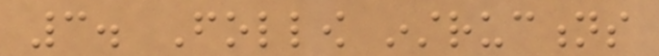3. Follow instructions
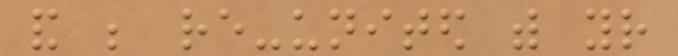and be re-united with your
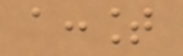account
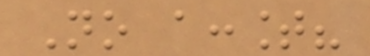No account?
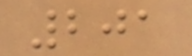201
